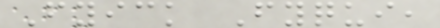Fyick Fyqui,
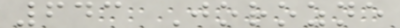643 Jorozne
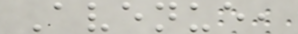Avenue,
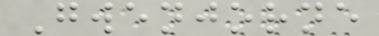Gwenjorne
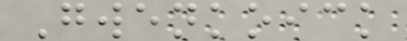Gwenkoick
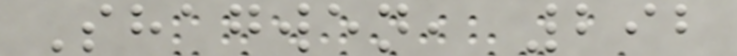Shagwen, 292
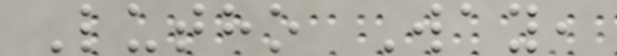Lutho Way,
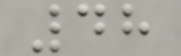48
